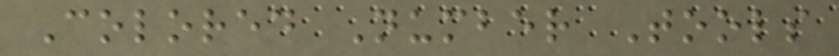Colored Number Tools
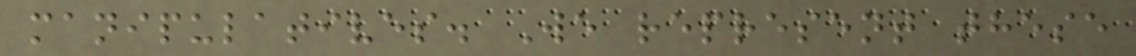manipulatives. We represent these
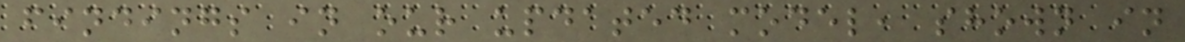findings in our updated model, shown in
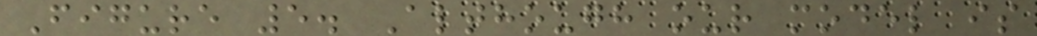Figure 5. Although our model is
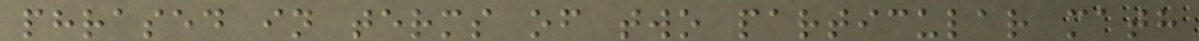phrased in terms of two particular math
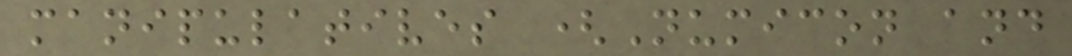manipulatives (Numicon and
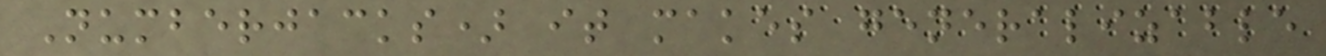Numberjacks) it makes generalizable
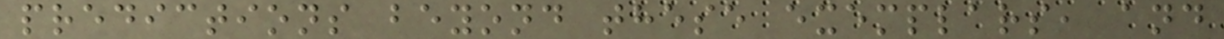predictions beyond these exemplars, and
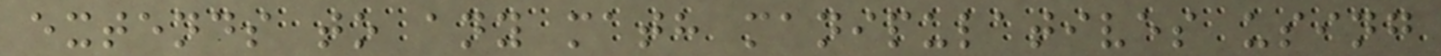extends to any math manipulatives using
